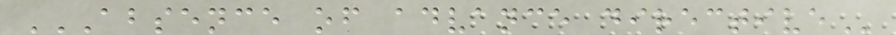ABSENCE OF ADVANCE DIRECTIVE
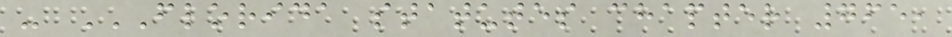- FLORIDA STATUTES CHAPTER 765,
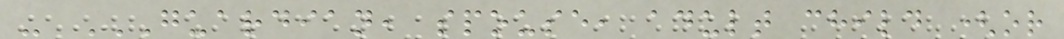- GUARDIAN, SPOUSE, ADULT CHILD (OR
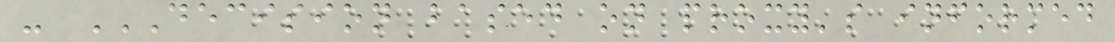- DECISION BASED ON PROXY'S INFORMED
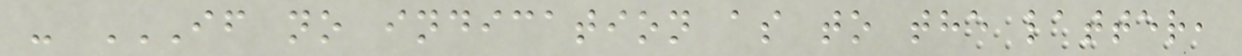- IF NO INDICATION AS TO THE LATTER,
